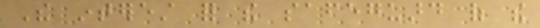The interest for the safeguard of the
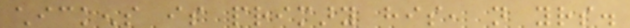chickens is primary his, not yours.
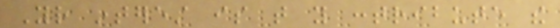Your interest is that you contribute the
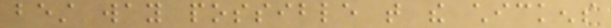best way possible that the chickens
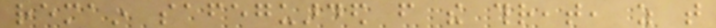remain safeguarded from the threat, as that
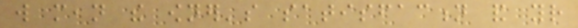will mean the owner's satisfaction and your
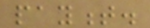payment.
